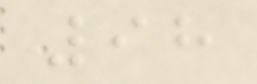98
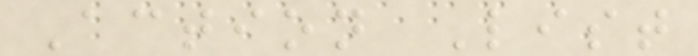Action List
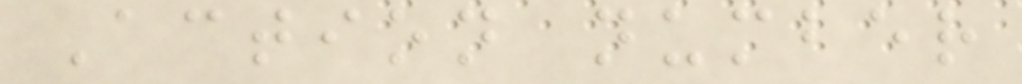Action number
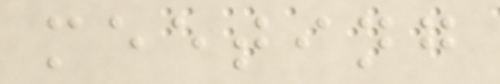meeting
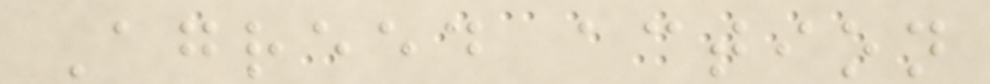Agreed action
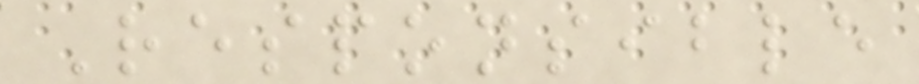Responsible
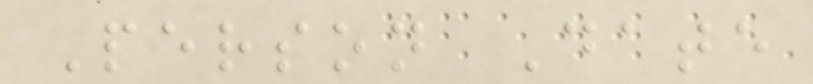Person Date
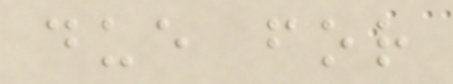due for
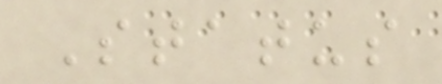Status
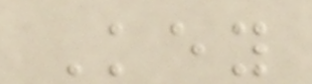Key
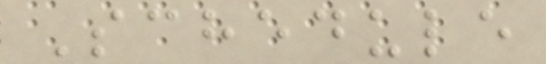Schedule
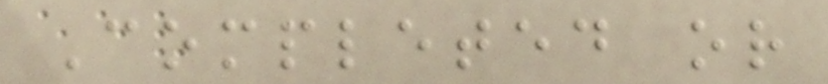Completed or
